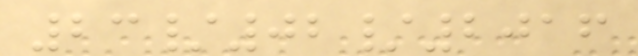23/02/2016
